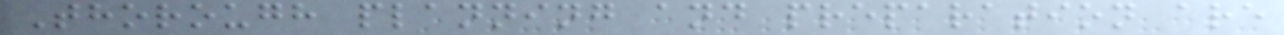Thorough planning and preparation are
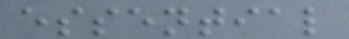essential
